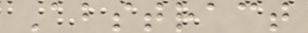Abstract
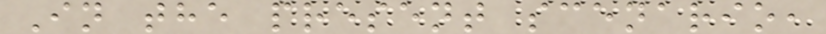In the present scenario,
